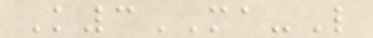K3MA-L
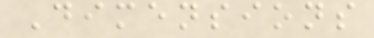Dimensions
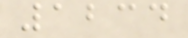1234
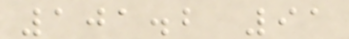101.2 91
